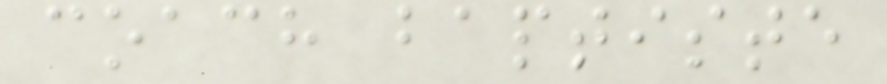coach baptiste
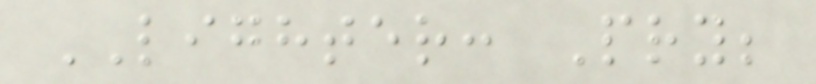LIGHTER: Pry;
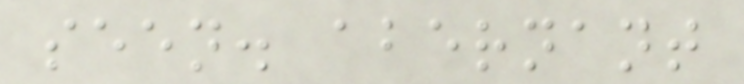seen. abernant
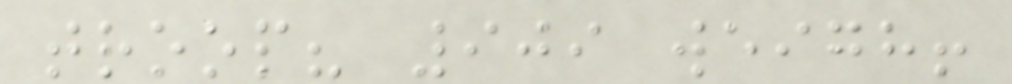troop? 909 weigh!
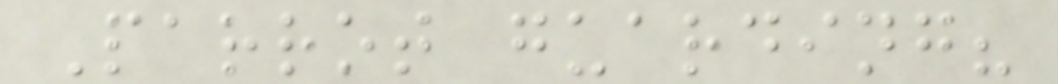Parrot guarding?
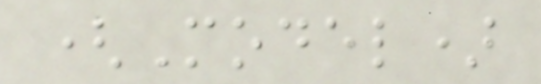(Model)
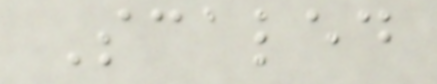Scaled
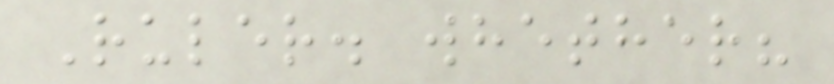Ruler. whether?
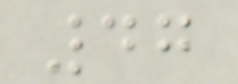47
